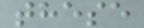these
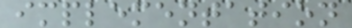implementation
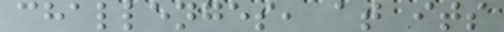challenges, at its
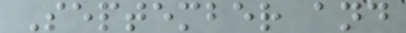September and
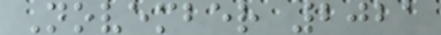November 2021
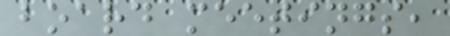board meetings,
